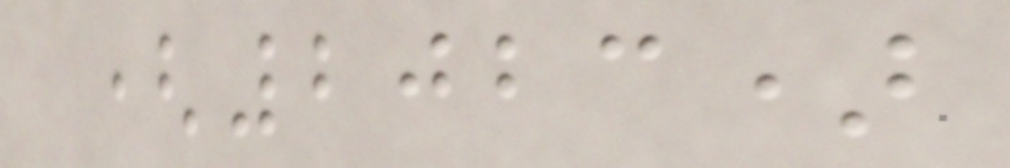(2023)
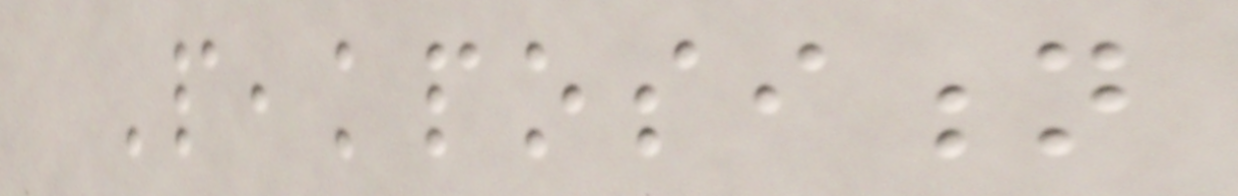Peakposition
